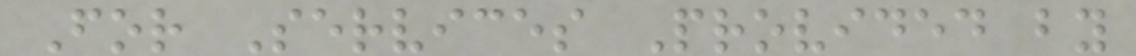For Services Provided by
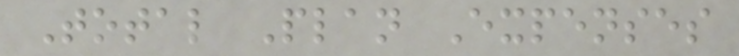Total Plan Expenses
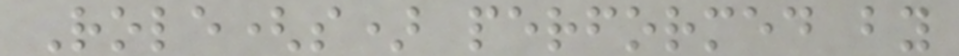Role(s) performed by
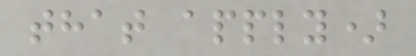that apply)
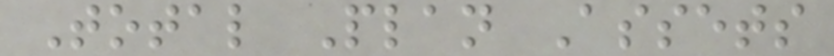Total Plan Assets
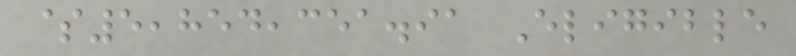$5,854,351.91 Eligible
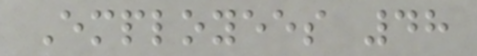Employees 48
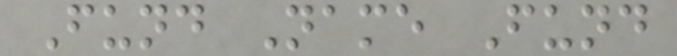Fund Name Fund
